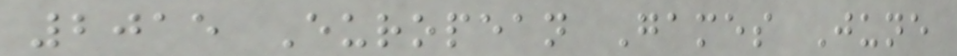2015 European Games June
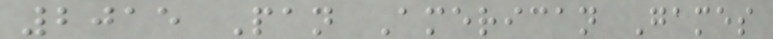2015 Pan American Games
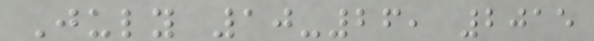July 10-26, 2015
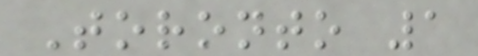Toronto 1
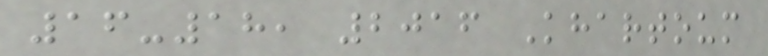16-18, 2016 Khartoum
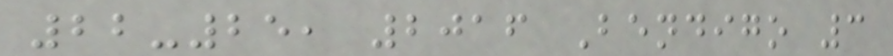22-25, 2016 Bendigo 3
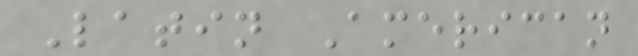Latin American
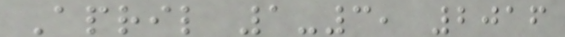April 1-3, 2016
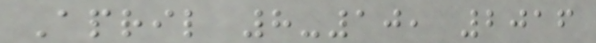April 8-10, 2016
